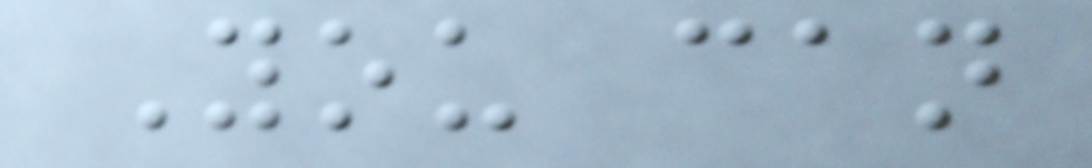You can
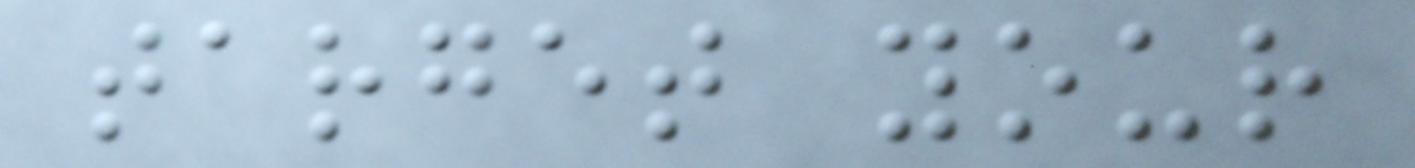target your
